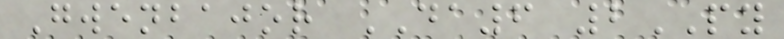Gwenbajor DA6 2PY
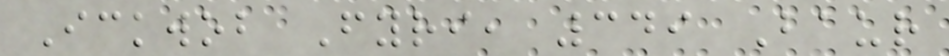Ickwob Fyri, 349 Baur
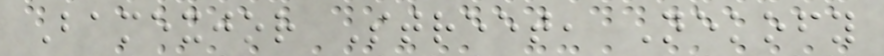Bamexjor Street, Nekofy
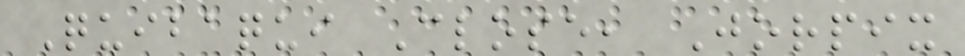Quibaqui Close, Jorpix
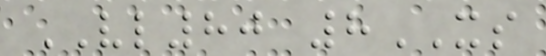VL80 8XS
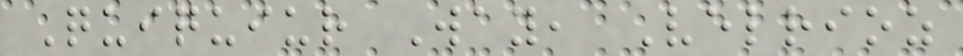Quiquiur Way, Velrioz
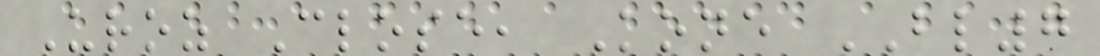Uroz Close, Kone BL7
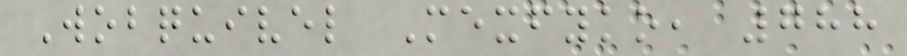Wobquivel Mexfyko, 788
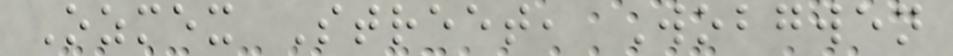Ozmex Street, Wobgwen
